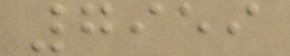7959
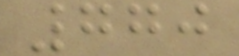770
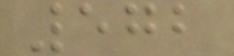572
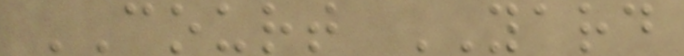COURT YARD
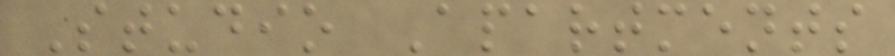Studio Apartments
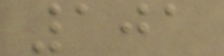101
